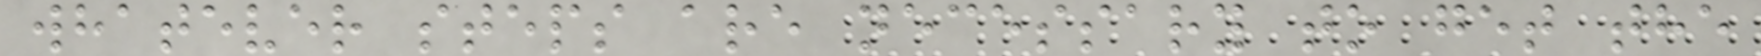whatever steps are necessary to get the
